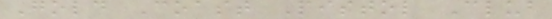Gold Coast Pistol Club
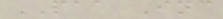PAA Inc
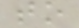to
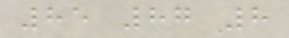85 87 8
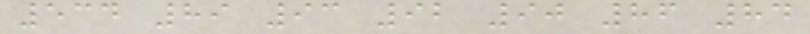534 89 93 92 90 86 84
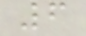6
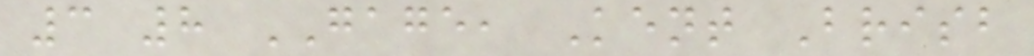3 8 GAGE, Kent Brisb
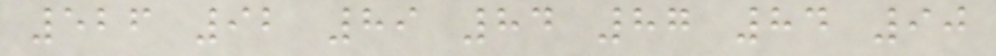526 92 89 84 87 84 90
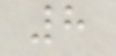8
